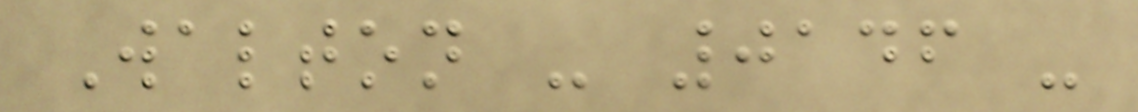Walton - 0146 -
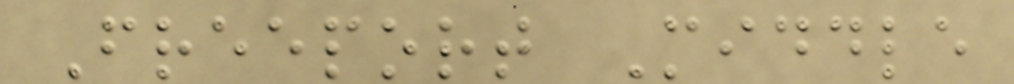Freeport Middle
